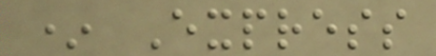* Express
